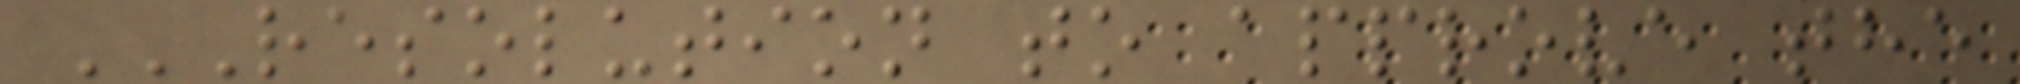RESOLUTION TO APPROVE THE
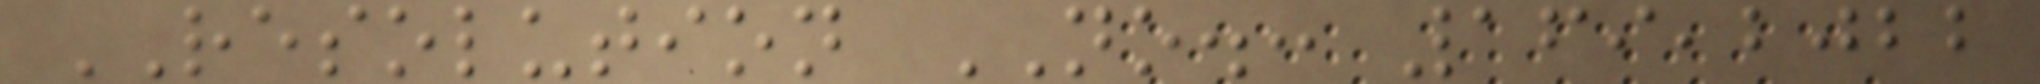RESOLUTION NO.: 169,2022
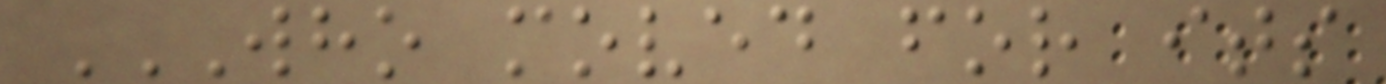WHO MOVED FOR ITS
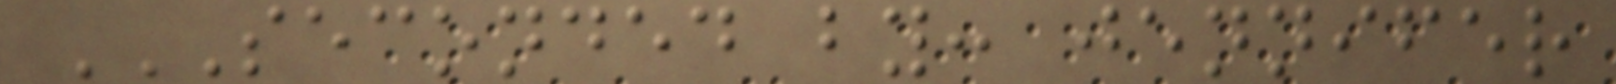SECONDED BY: JENNIFER
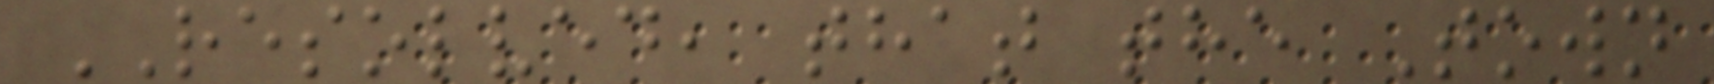RESOLVED, that the Town
